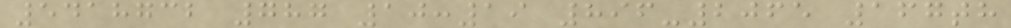5418732 787 10:19 896-2065 167th
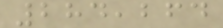284,264
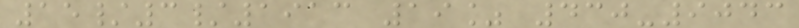15/3/1913 19% 430-9043
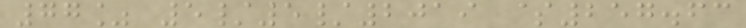77% 5/5/2019 $257.63
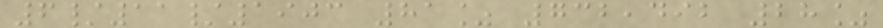6/11/1903 81% 732,492 28%
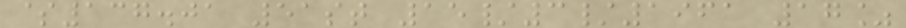$137.01 51st 15/3/1961 17%
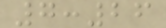7:26
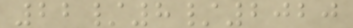22/8/2020
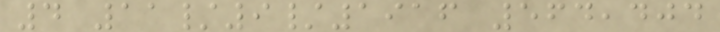4 11/9/1916 564,404
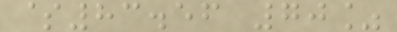$83.56 70%
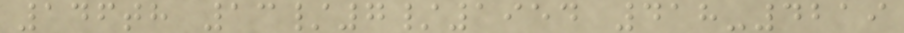146th 13/7/1954 418-4219
